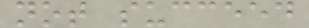not succeed
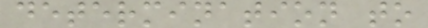determination to
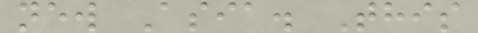new Asia. This
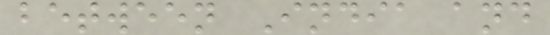between India and
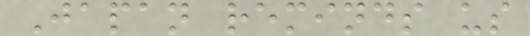Japan reminds us
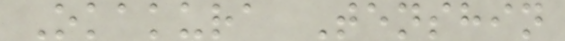Okakura Tenshin
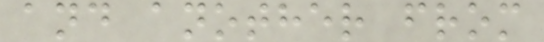and another from
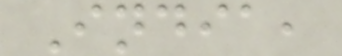India,
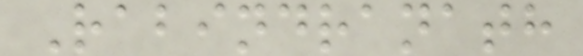Rabindranath
